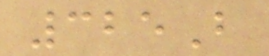325B
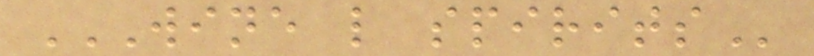WINE L SPIRITS
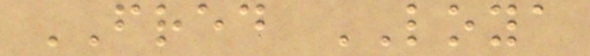FRED LOYA
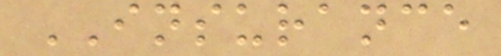INSURANCE
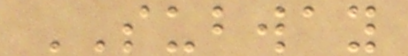SUBWAY
